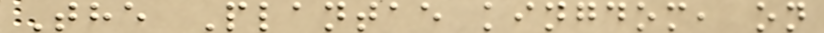The Plantae kingdom, on
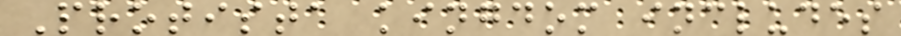Protista kingdom includes
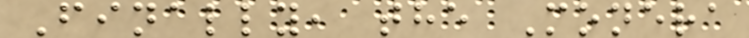Finally, the Monera
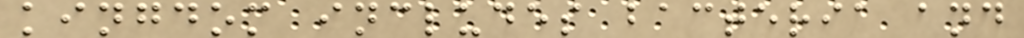kingdom includes bacteria and
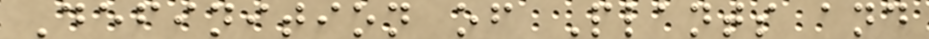Definition of Plants and
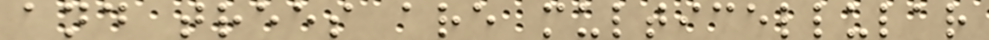and trees are multicellular
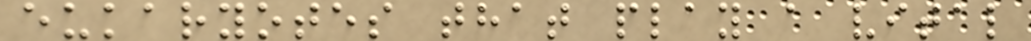eukaryotes that play a vital
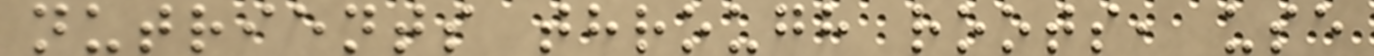nutrients through roots, use
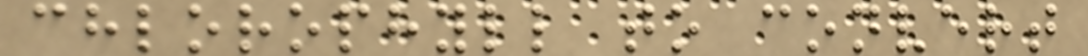chlorophyll to convert
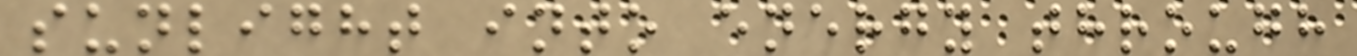sunlight into energy through
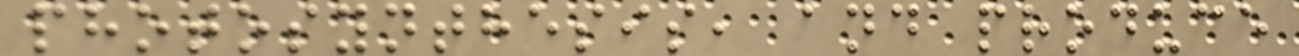photosynthesis, and produce
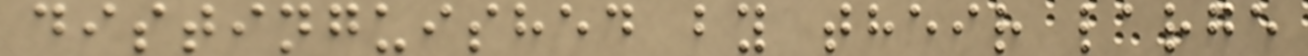distinguished by their large
